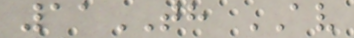11TH AV
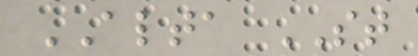ALTA ST
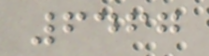6467
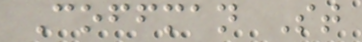Coffman St
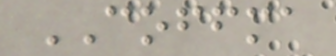COFFMA
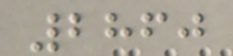2860
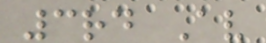3rd Av
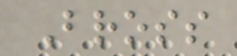Bross
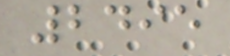2495
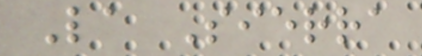La Sierra
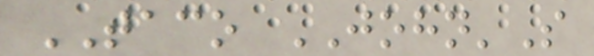TACO JOHN'S
